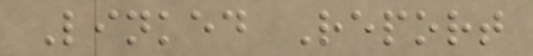Linked Report
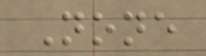None
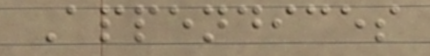Appendices
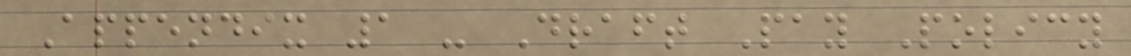Appendix 1 - Draft Pay Policy
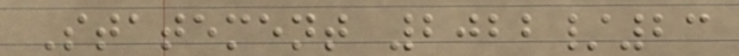Statement 2022/23
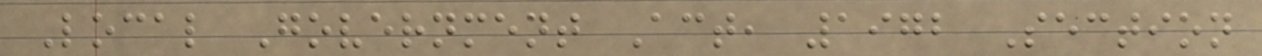Local Government Act, 1972 Section
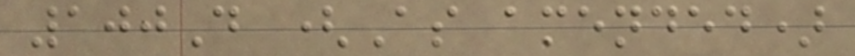100D (As amended)
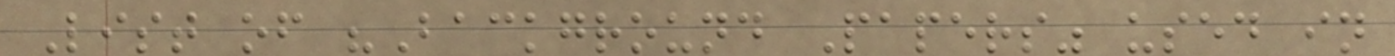List of "Background Papers" used in
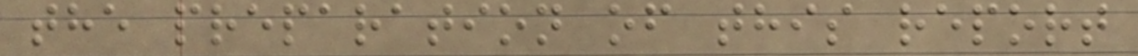the preparation of this report
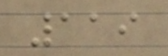119
